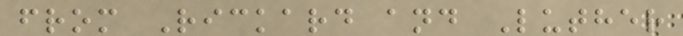from Rickard and Luther
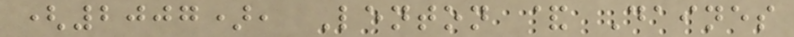(2007), Lenton & Daines
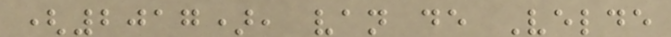(2017), van de Velde
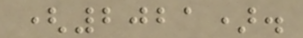(2021).
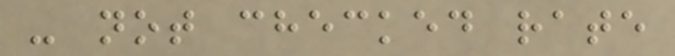- not checked rate
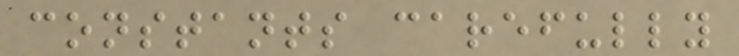constants carefully
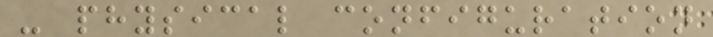- physical configuration
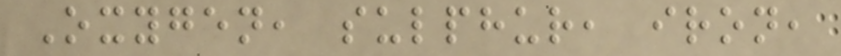Oxygen, sulphur, iron,
